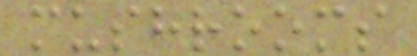mushrooms
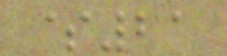$21
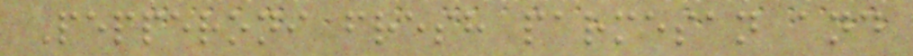Pepperoni fresh parmesan and
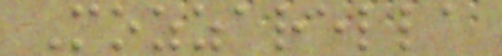Mozzarella
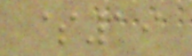$19
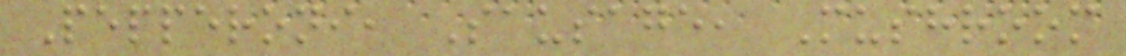Pepperoni, Sausage, Mushroom
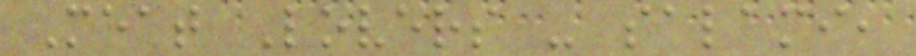Meat Lovers - salami,
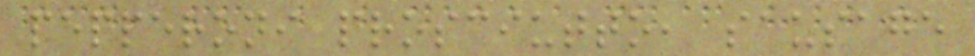pepperoni prosciutto, sausage
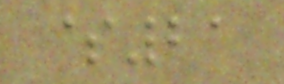$21
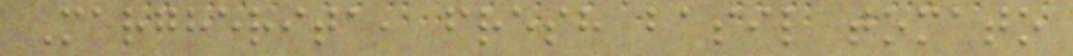Margherita, fresh basil tomato
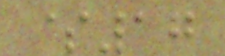$17
